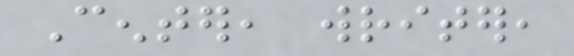Center, writer,
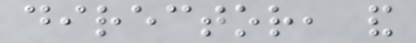director, and
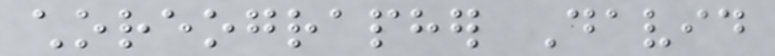choreographer David
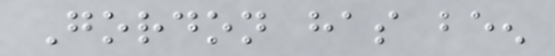Gordon has been
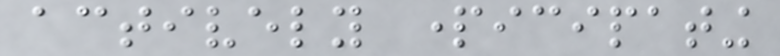actively participating
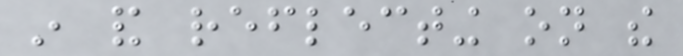in and reflecting on the
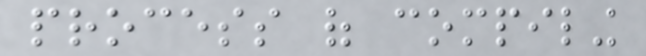process of compiling
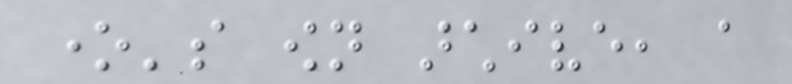one's own archive, a
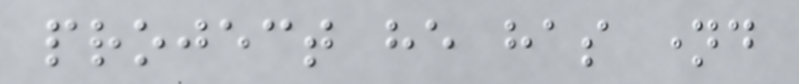project he has named
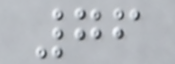76
